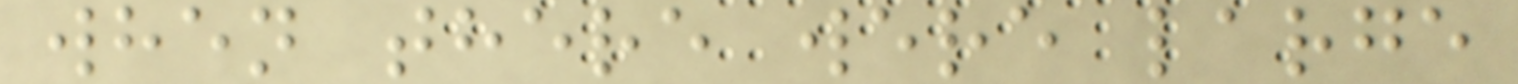when there were large
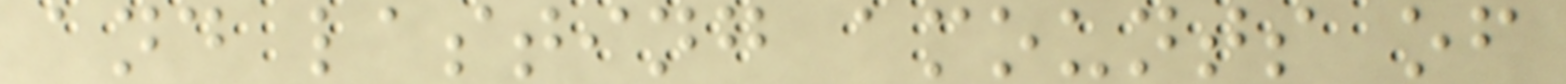and lasting amounts of
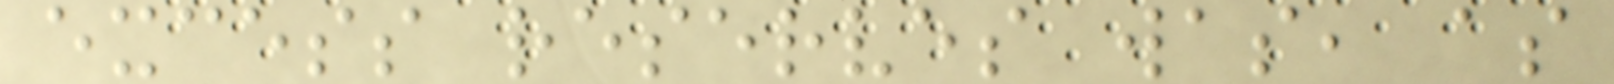excess reserves was, as
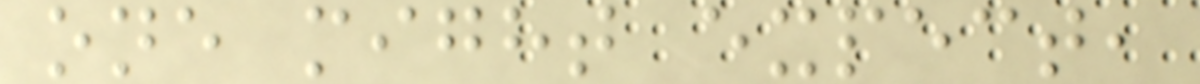one might expect,
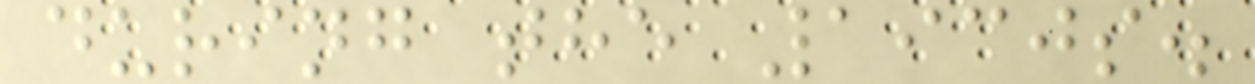during the 1930s.
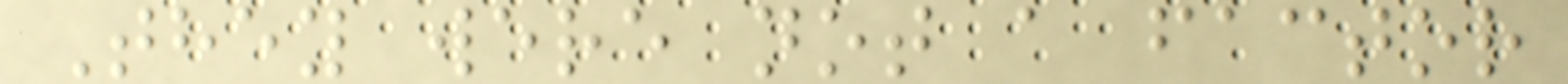They were not a factor
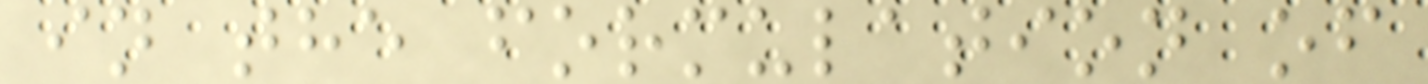in the formulation of
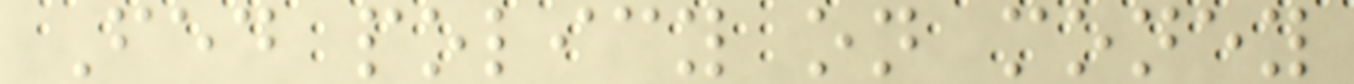Fed policy on money
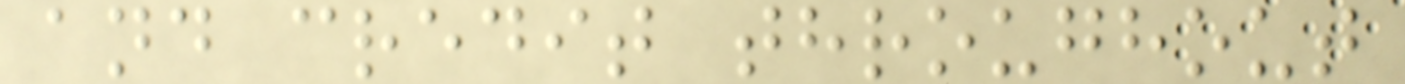and credit throughout
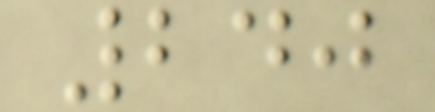240
